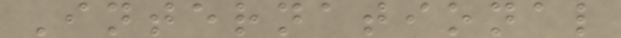International
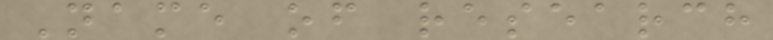Name of research
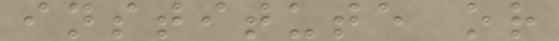institute or
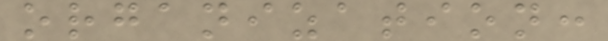organization:
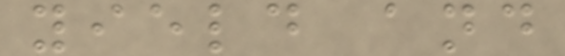yield and
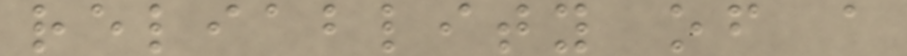reliablity of a
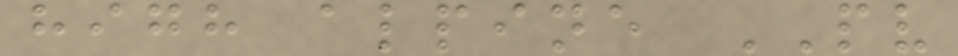high alpine PV
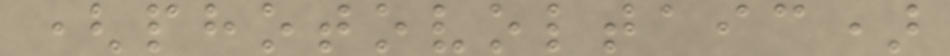(photovoltaic)
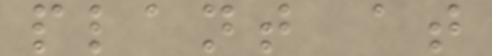plant at
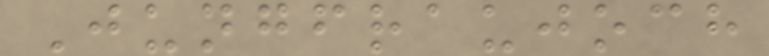Jungfraujoch
